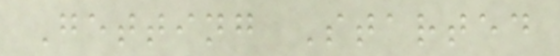Getting Started
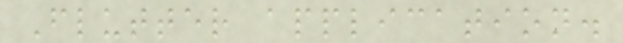Flutter application.
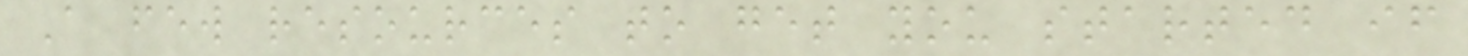A few resources to get you started if
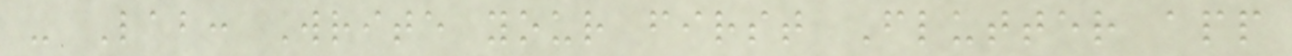- Lab: Write your first Flutter app
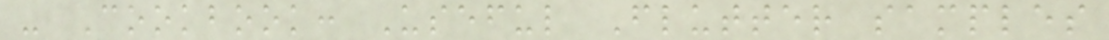- Cookbook: Useful Flutter samples
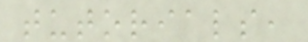tutorials,
